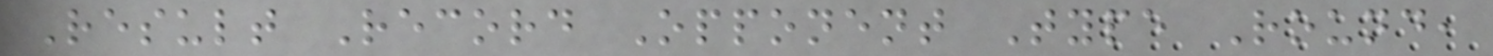Result Record Opponent Type Round,
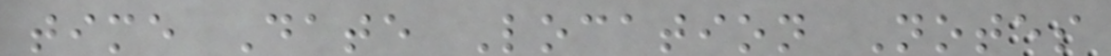time Date Location Notes
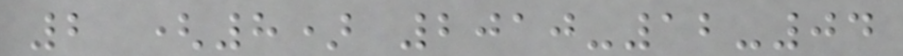2 (8) 2010-12-04
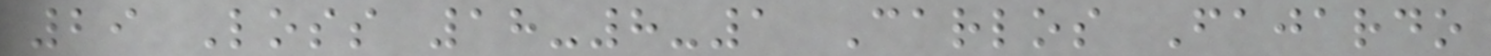29 Loss 18-8-1 Carlos Fajardo
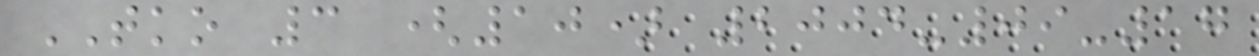TKO 3 (10) 2004-09-17
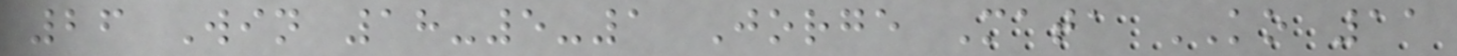26 Win 18-5-1 Jorge Mata KO 11
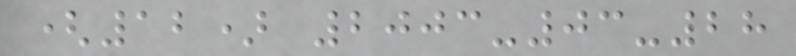(12) 2003-03-28
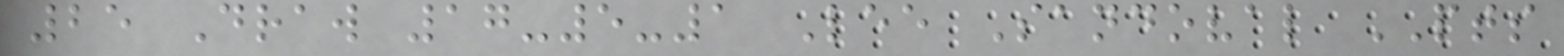25 Draw 17-5-1 Lee Sandoval PTS
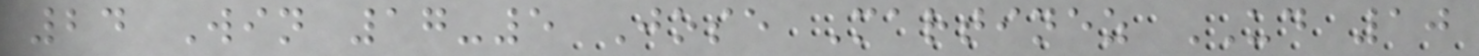24 Win 17-5 Jose Martinez UD 10
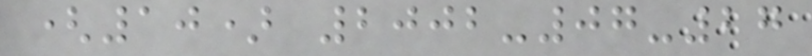(10) 2002-07-27
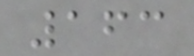163
